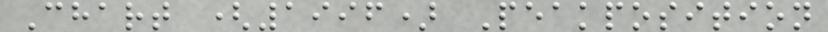Chart (1996) Peakposition
